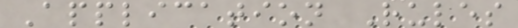Application Rules
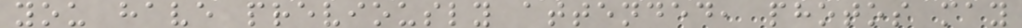you have previously attended, photos may
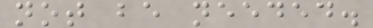not be needed.
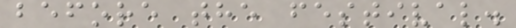before the festival.
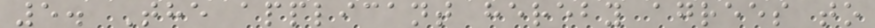5. The applicant hereby agrees to
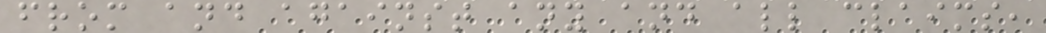from and against any and all claims,
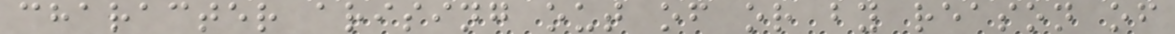character arising out of or by reason of
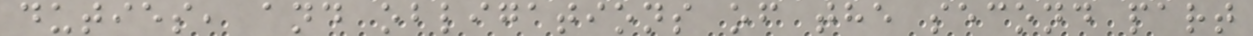duties, and obligations of the second part
